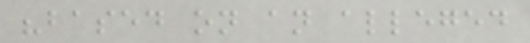"based on an alleged
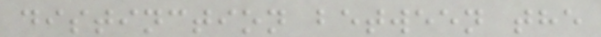distinction between the
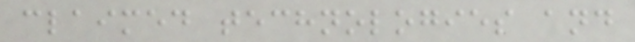claimed technologies and
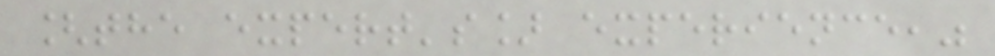[the expert's] experience,"
